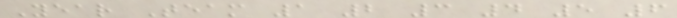Year Team 1 2 3 4 5 6
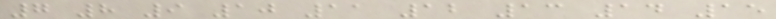7 8 9 10 11 12 13 14 15
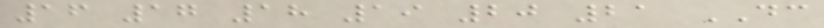16 17 18 19 20 21 DC
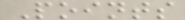Points
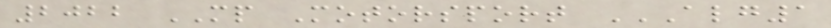2022 MP Motorsport ALG1
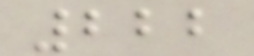222
